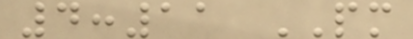4:11 PM
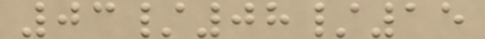03/08/15
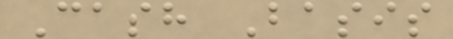Cash Basis
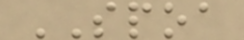SPOA
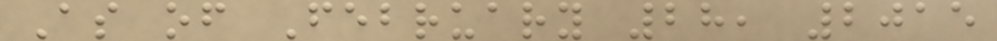As of February 28, 2015
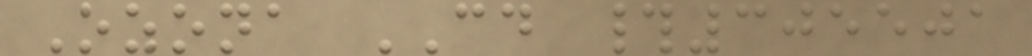Ozona CD #305501
